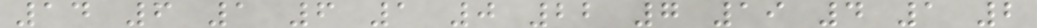14 6 1 6 1 0 22 7 19 4 1 2
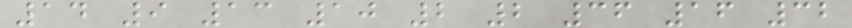14 9 13 10 2 2 36 16 32
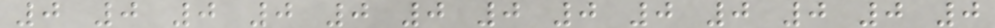0 0 0 0 0 0 0 0 0 0 0 0 0
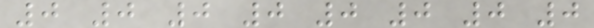0 0 0 0 0 0 0 0
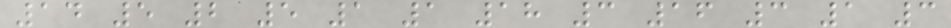14 5 2 5 1 1 18 3 16 3 1 3
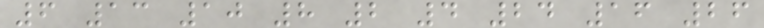6 13 10 8 2 4 24 16 26
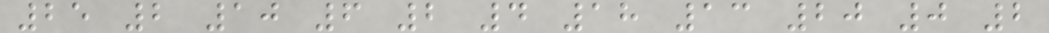25 2 10 6 2 4 18 13 20 0 2
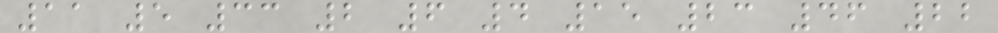11 5 33 2 6 4 15 23 46 22
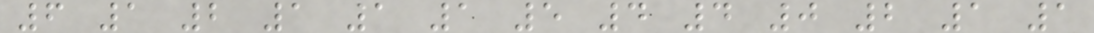6 1 2 1 1 1 5 4 4 0 2 1 1
